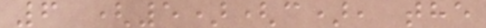6 (5)(c), the
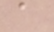a
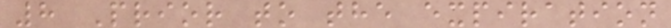8 Prior to the expiration
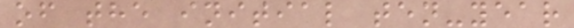of the initial ten-year
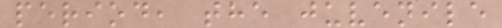period, the juvenile
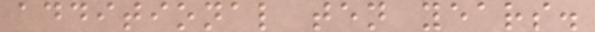additional ten years.
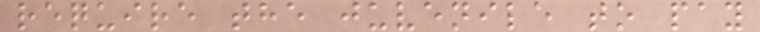require the juvenile to pay
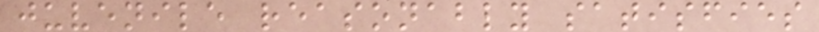juvenile reasonably satisfies
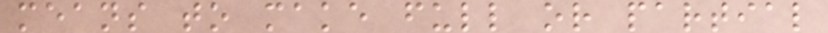means to make full or partial
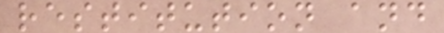restitution and
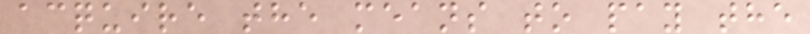acquire the means to pay the
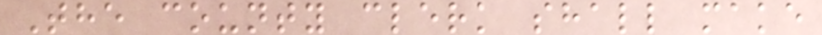The county clerk shall make
